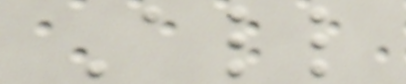All
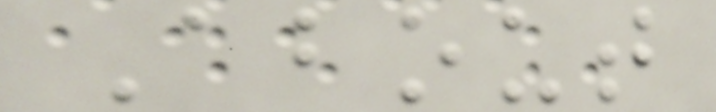About
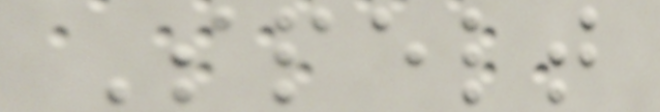Spelt
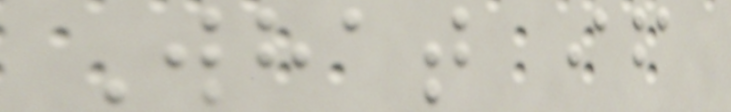What if
